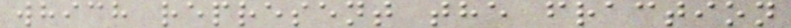which represent the fraction
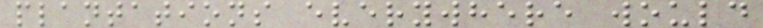plantations everywhere would
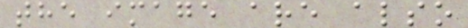the image are also
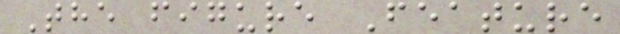The figure Feature
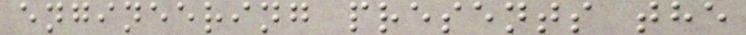engineering presents the
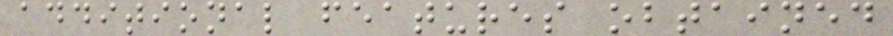additional features obtained
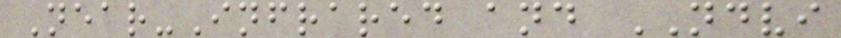Near-Infrared and NDVI
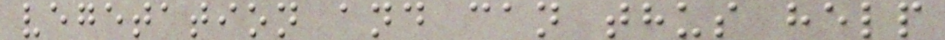vegetation and can thus help
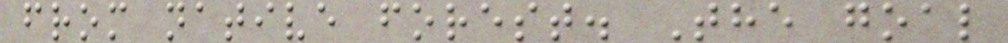from native forest. The goal
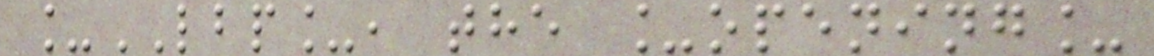_LBP_, the _opening_
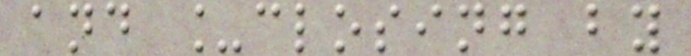and _closing by
